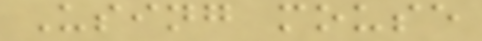Using mouse
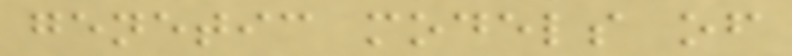genetic models of
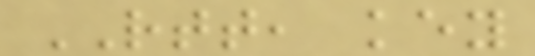RTT, key
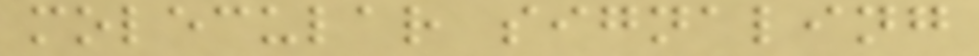molecular signaling
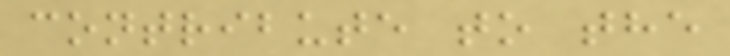contribute to the
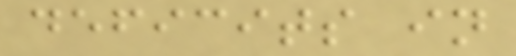deficits in
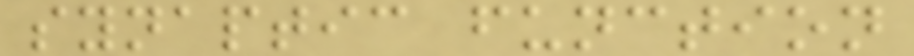synaptic function
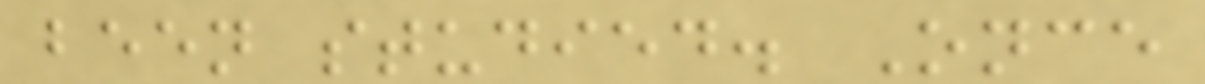been studied. Once
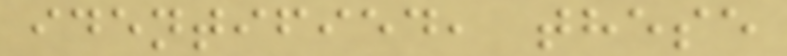identified, these
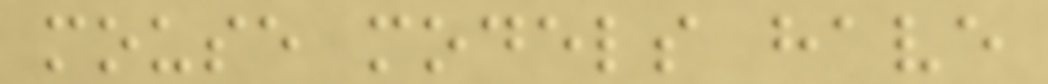mouse models have
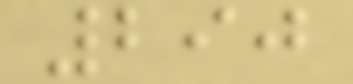290
